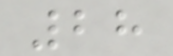28
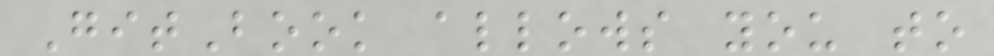GitBook allows you to
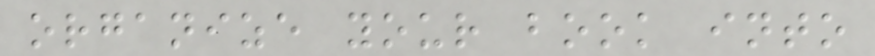organize your book into
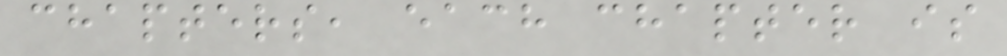chapters, each chapter is
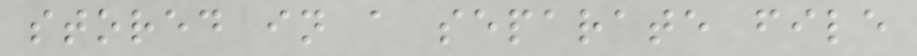stored in a separate file
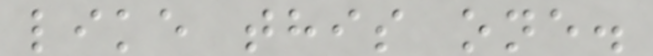like this one.
